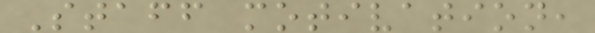Staff motivation,
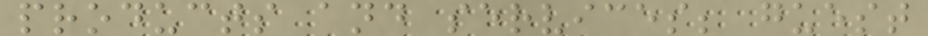products and services; guest
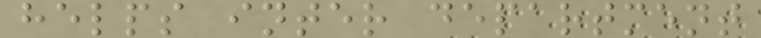helps inter department
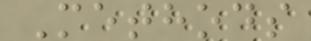Methods
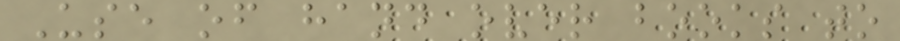Use of hand over books to
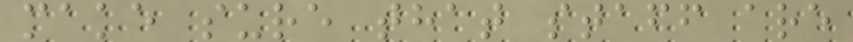make sure that staff are
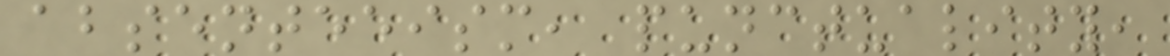absenteeism, punctuality,
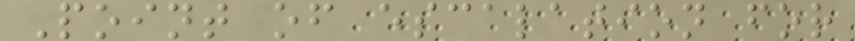Point of escalation for
